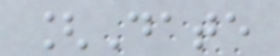[Date
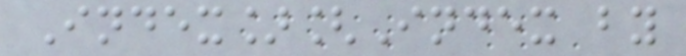Index][Index by
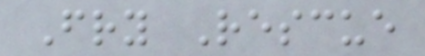Fry Rescue
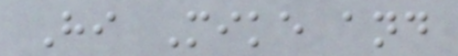Hi Mike and
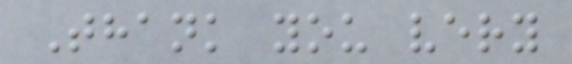Thank you very
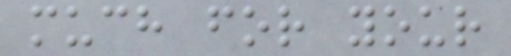much for your
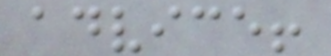advice!
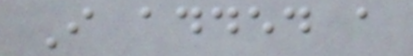I added a
